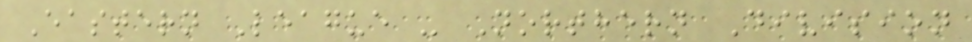Eastern League - Northern Division
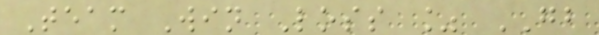Team Win Loss % GB
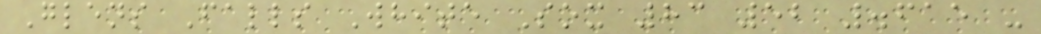Glens Falls White Sox 83 52 .615 -
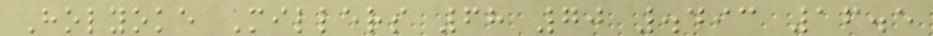Holyoke Millers 68 70 .493 16.5
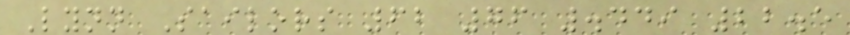Lynn Sailors 62 76 .449 22.5
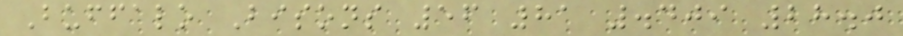Buffalo Bisons 56 81 .409 28.0
